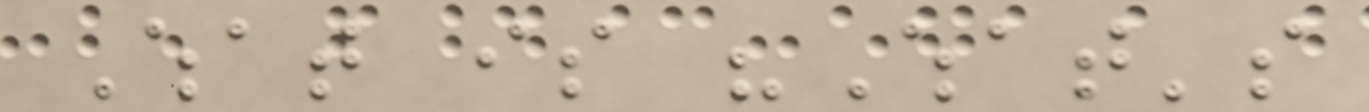What is "What's
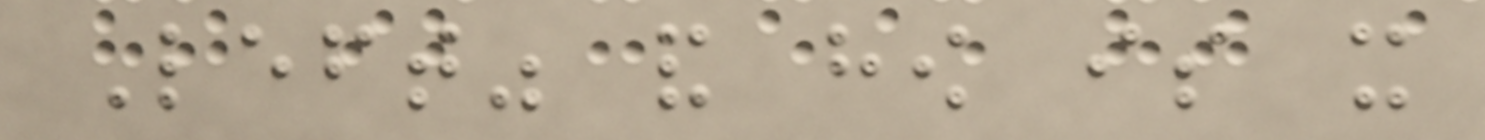Left" and how is it
